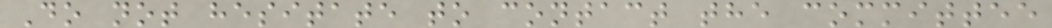Do not hesitate to contact the committee
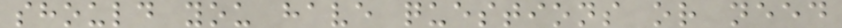should you have questions or need
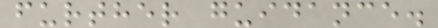further guidance.
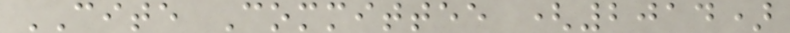CITE Committee (2014)
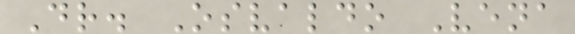Dr. Osvaldo Vena
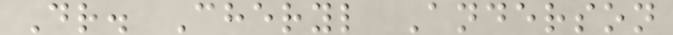Dr. Cheryl Anderson
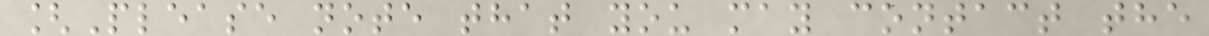[Please note that you may contact the
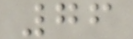76
